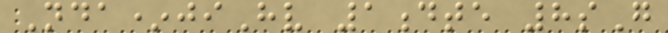Nda*jiHv 1dte 8sG
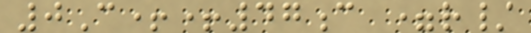0C++47c =r/
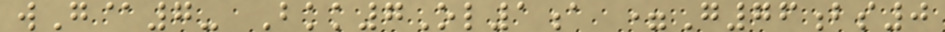wG@7- Bkk7Ol1a =G76bs0
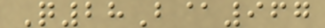Q28B@967
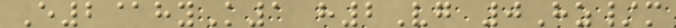E2@hyK1 h2Vg 0Hz/m
